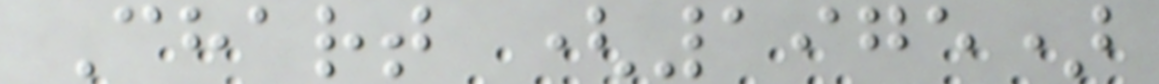Chart (1975)
